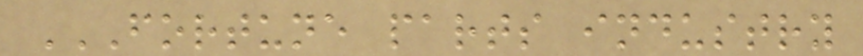FORTUNE PARTS INDUSTRY
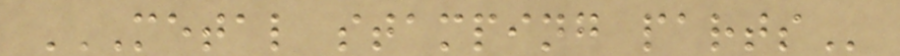METAL STAMPING PARTS
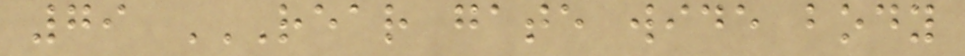79 REAR GATE WIDE BODY
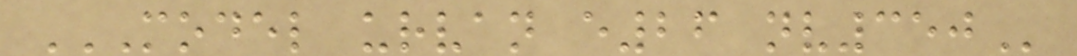MODEL URVAN E26 NV350
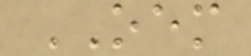OEM
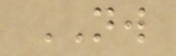NW
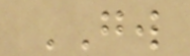GW
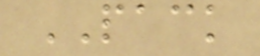PACK
